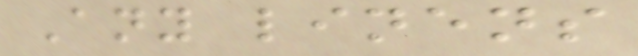Any linens
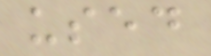used
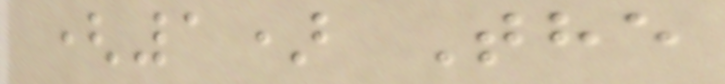(1) The
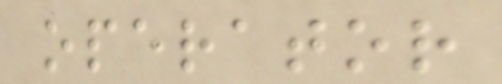operator
